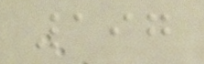197
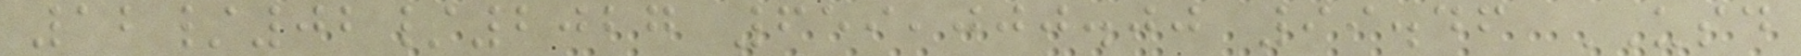12/02/2027 659,000.00 99.46 USD
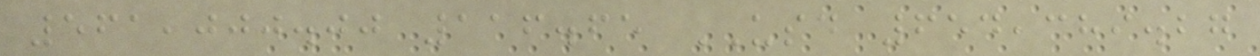561,000.00 116.65 USD 654,389.27
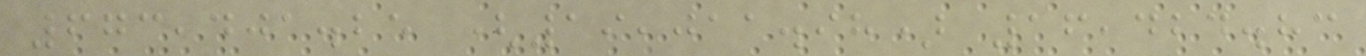673,401.25 (19,011.98) 16,424.83
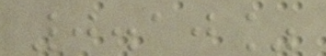0.10%
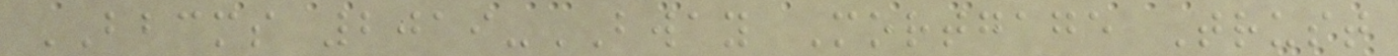BBCMS 2019-BWAY Mortgage Trust
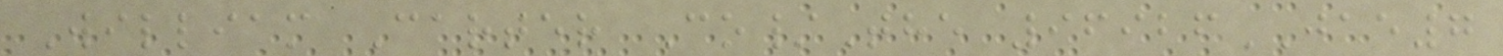William Carter Co/The 96926JAE7
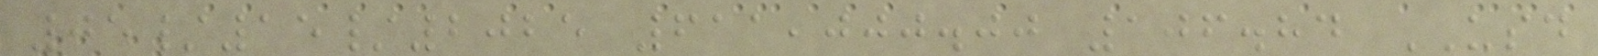05/15/2025 611,000.00 106.84 USD
